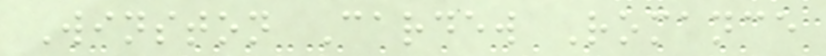Winston Cardew Romance
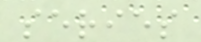series
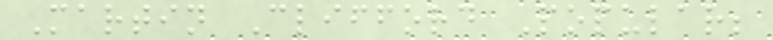Martin Clifford Popular;
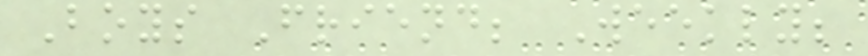Boys Friend; Weekly;
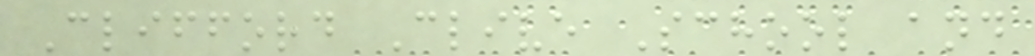Clifford Clive School and
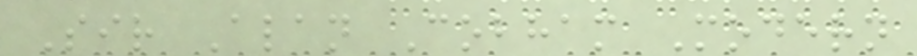Sir Alan Cobham Modern
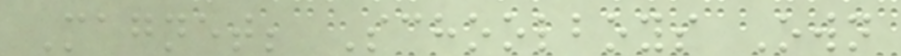Magnet; Schoolboys Own
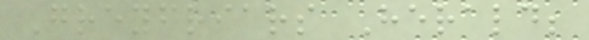Greyfriars Herald;
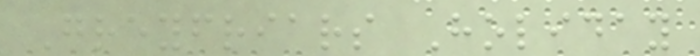Greyfriars Holiday
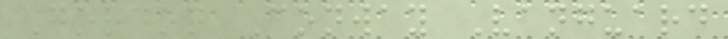Gordon Conway Vanguard
